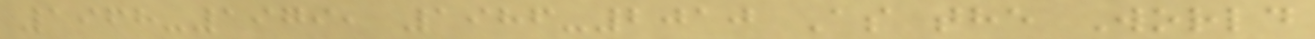1968-1979, 1986-2010 As the World
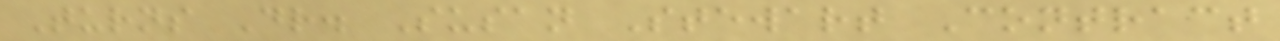Turns Dr. Susan Stewart Contract
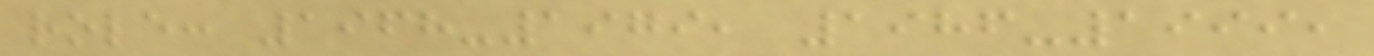role: 1968-1979, 1986-1999,
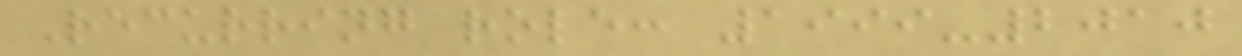Recurring role: 1999-2010
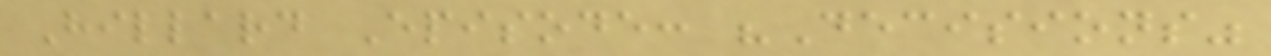Hillard Episode: "Decisions"
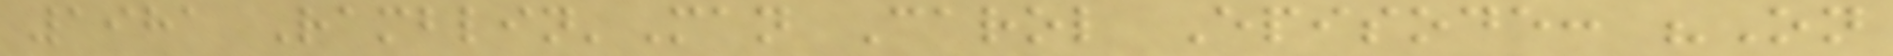1981 Ramblin'Man Carol Episode: "On
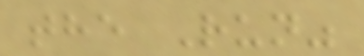the Run"
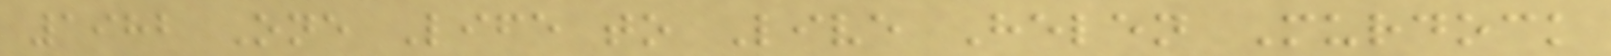1982 One Life to Live Helen Murdock
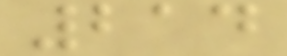214
